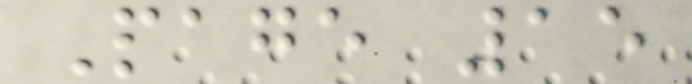Page 15
